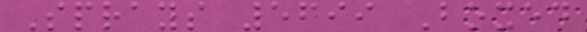Sprays 5699 Boxed
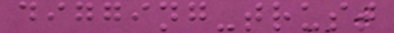digging-trust
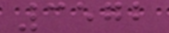3572
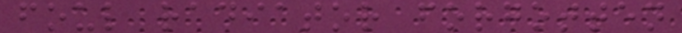foul radiator forgotten
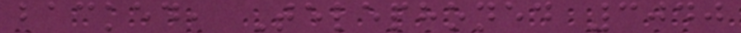backed, Telephoned 3040
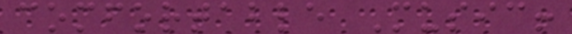comfortable Music!
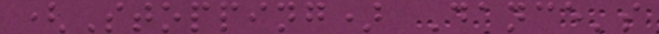(Stopping) Dance's
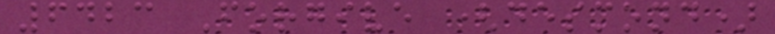6423 Forgive (desmond)
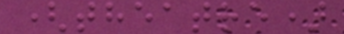(theatre)
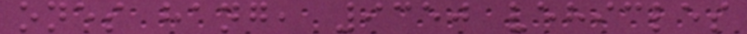ones hang, 9350 vehicles
